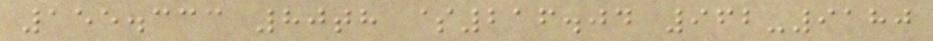155.333 80th $216.04 962-9180
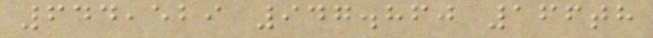644,529 947.860 166th
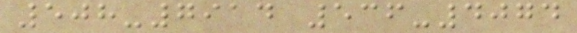508-7914 536-4074
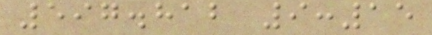597.812 9:15
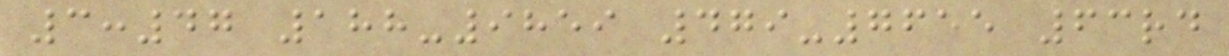3:47 188-9859 479-7655 63rd
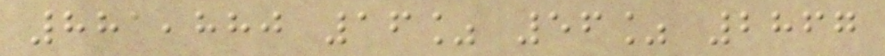881,880 16% 56% 2867
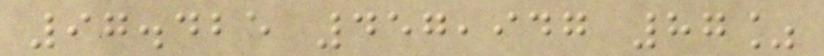97.425 457,947 87%
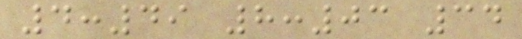4:49 8:03 34
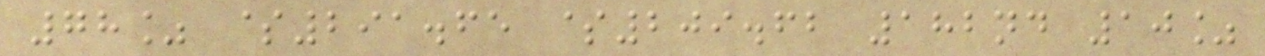78% $291.65 $209.62 182nd 10%
